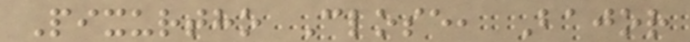Pixurtho Close, Bajor
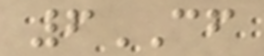6CF
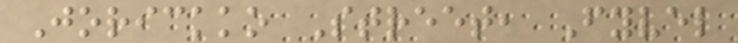Jorickko Street, Fyvel
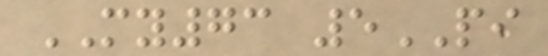MY73 5PI
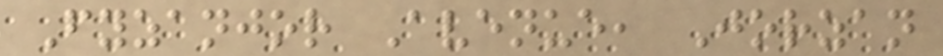Fyzanjor Avenue, Jorzan
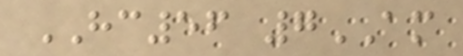HC56 7AM
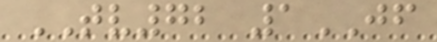TV72 1JF
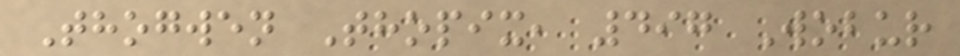Thogwen Thopix, 497 Wobur
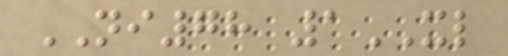NI78 1XL
